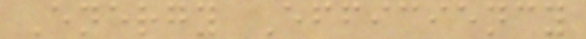Energy Efficiency
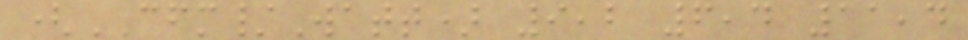(CFM/Watt) 9,2 6,4 11,4
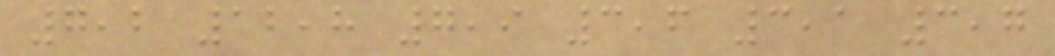7,2 12,8 7,9 3,6 3,1 3,7
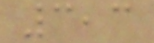3,3
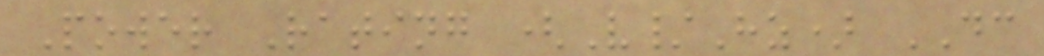Power Rating (V/Hz) DC
